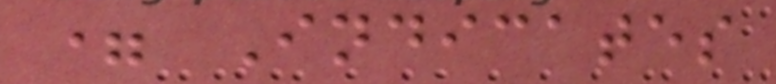= Indicates
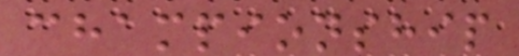championship
